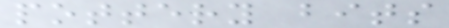pottery bits
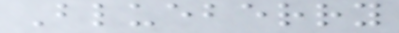Blueberry
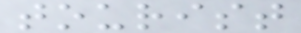tourist
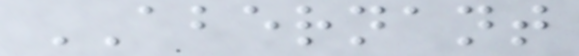ABERNANT
